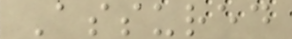Assured
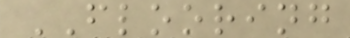FLOORING
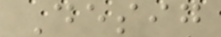Desig
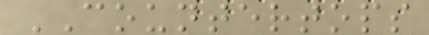COUNTERTOPS
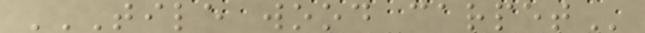TILE WOOD CARPET
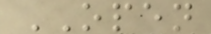OPEN
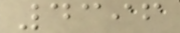4396
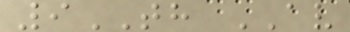9TH AV
